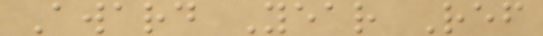Award Year Ref
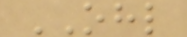OHL
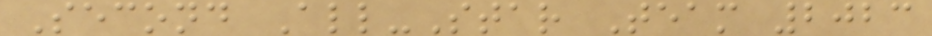Second All-Star Team 2023
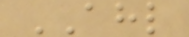AHL
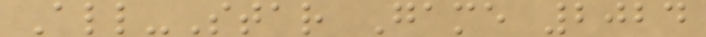All-Star Game 2024
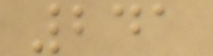241
